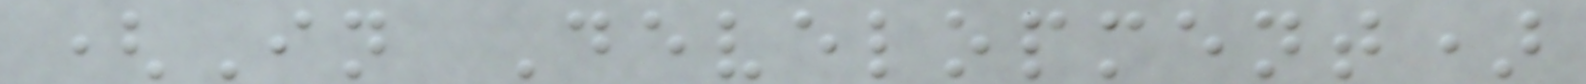(In Development)
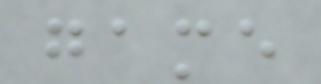game
